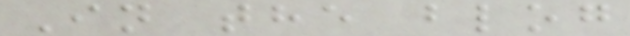In the blog
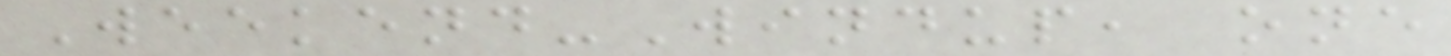Weekend-Windup, one
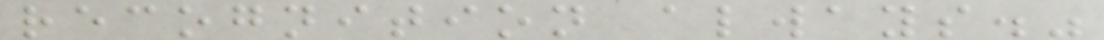recognition always."
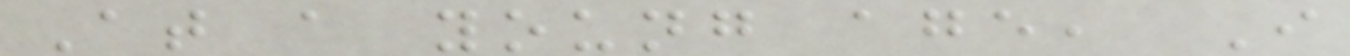At a young age, I
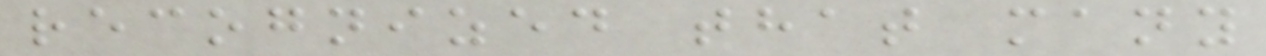recognized that many
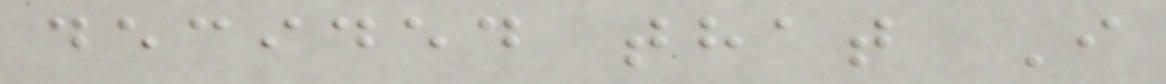decided that I
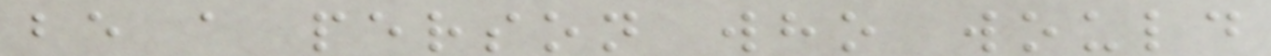be a person who would
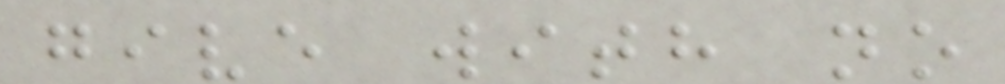give with no
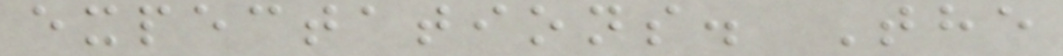expectations. The
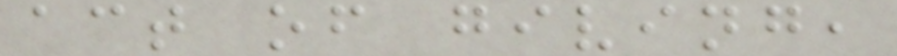act of giving,
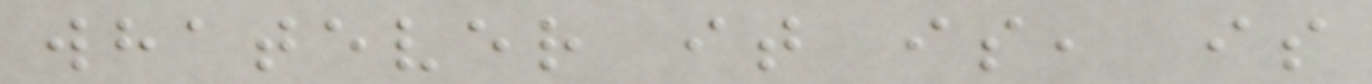whatever it is, is
